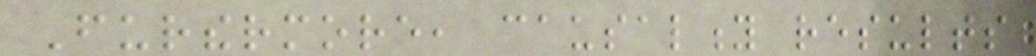Furthermore, causality results
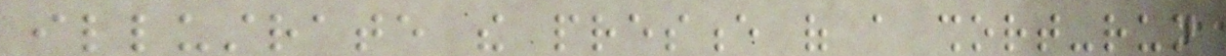illustrate the presence of a short-run
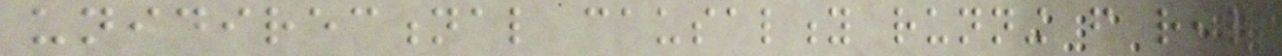unidirectional causality running from real
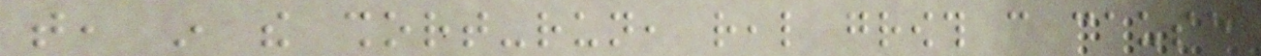that, in the short-run, real growth can cause
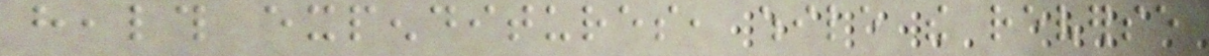health expenditures, while the reverse
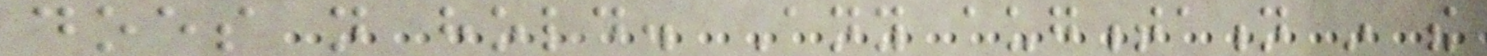does not hold. Any augmentation in the
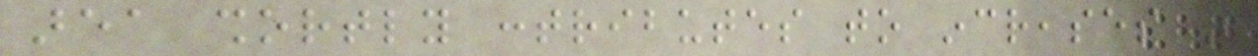area shortly contributes to increases in
